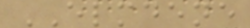ELMDENE
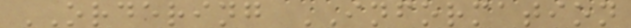ORDERING INFORMATION
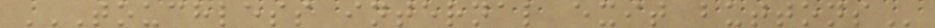TOUCHLESS INTERNAL EXIT BUTTONS
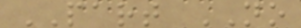PART NO
